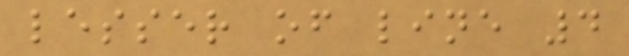lesser of line 4
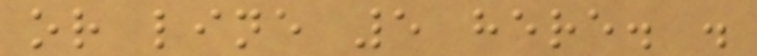or line 5 here. .
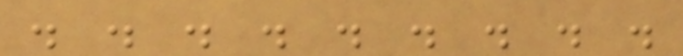. . . . . . . . .
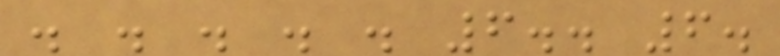. . . . . 6.. 6.
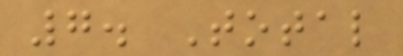7. Total
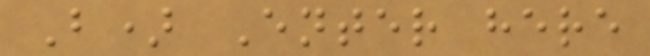B) Enter here
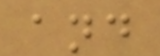and
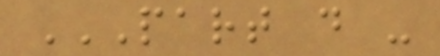PART D -
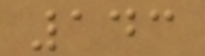143
